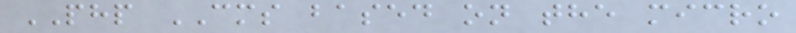PHP CMS based on the micro
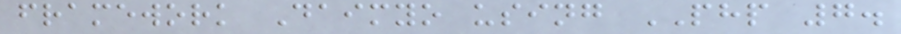framework Daimyo using PHP 7.
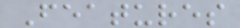Features
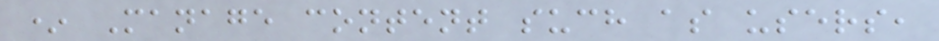* Manage content such as users,
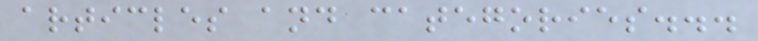articles and categories...
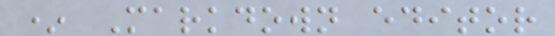* Markdown editor
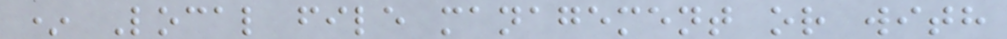* Local file management or with
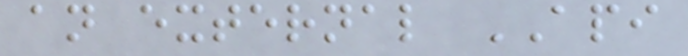an external API
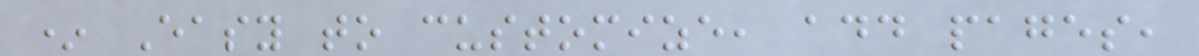* Easy to customize, add pages,
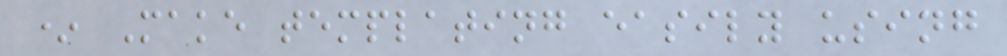* Make templating easily using
